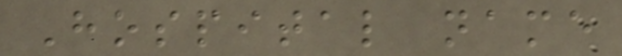Hospital name
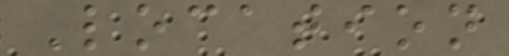Location
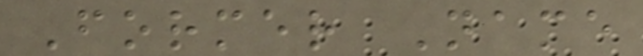Former Name
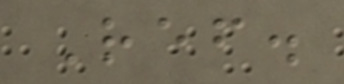Ref.
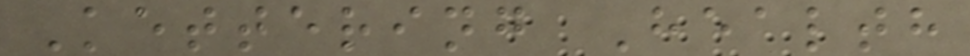Kettering Health
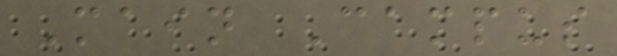Main Campus
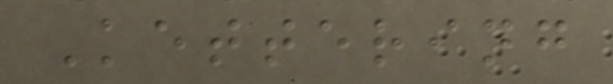Kettering
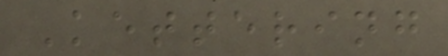Kettering
